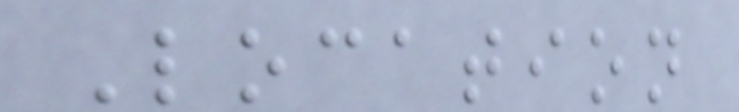Location
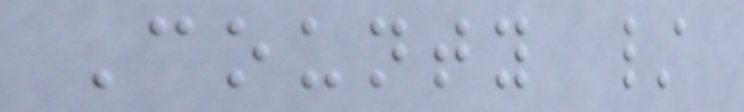County /
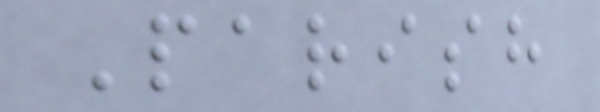Parish
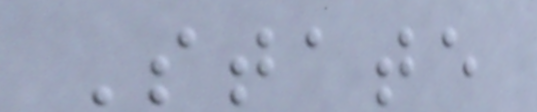State
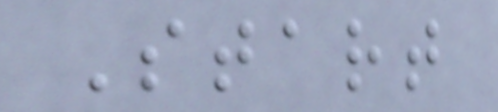Start
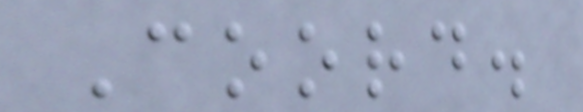Coord.
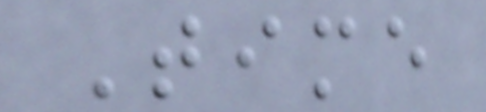Time
